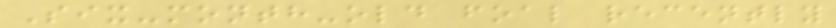Six-month-old foal recently
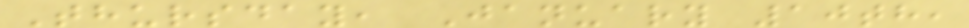Thursday, January 10th,
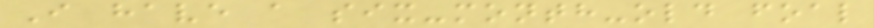I have a six-month-old foal
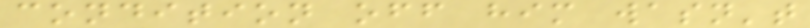condition off him wasn't
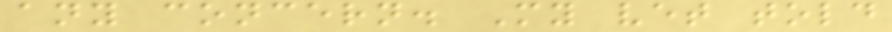any concern. My vet told
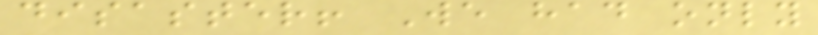disaster! We had only
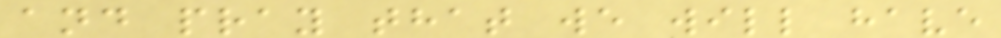and pray that we will have
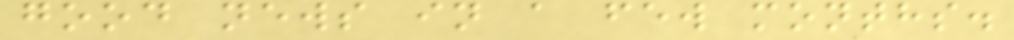good news in a few months.
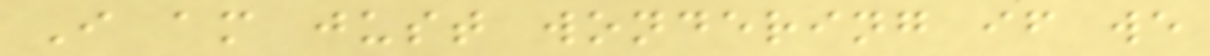I am just wondering if we
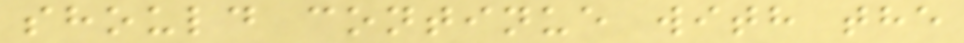should continue with the
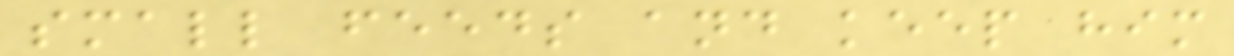small feeds and keep him
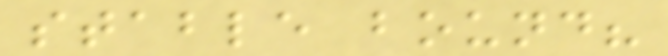stable bound?
